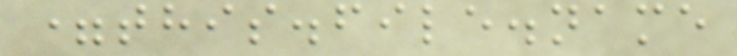=this.file.name
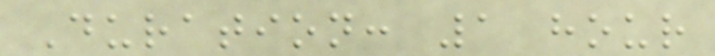Duration: 1 hour
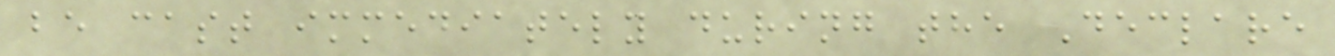be cast immediately during the Declare
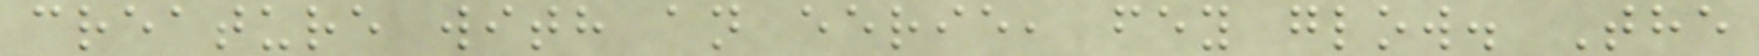creature with an eerie, fey glow. The
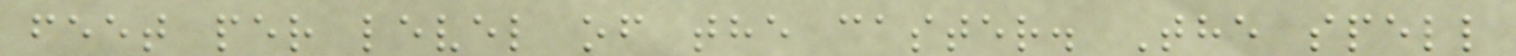feet per level of the caster. The spell
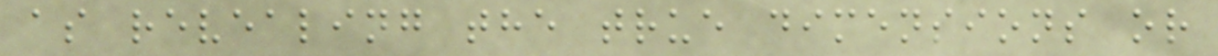as revealing the true dimensions or
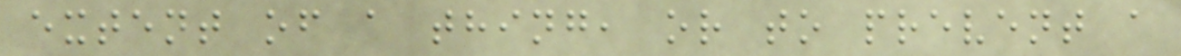extent of a thing, or to prevent a
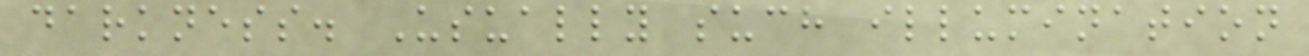darkness. Usually such illumination
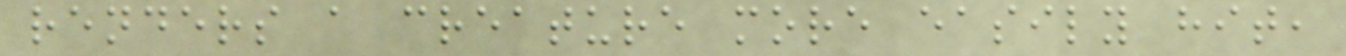renders a creature more easily hit,
